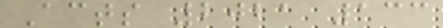Acts 2021 133
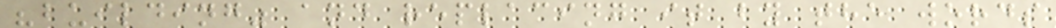"building" and replacing it by the words
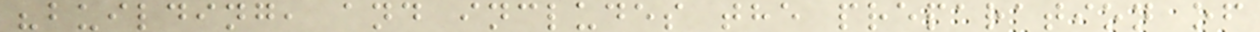"building, and includes the preparation of
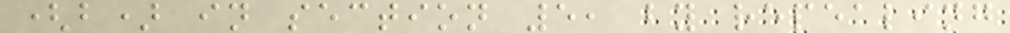(b) in section 5, by repealing
